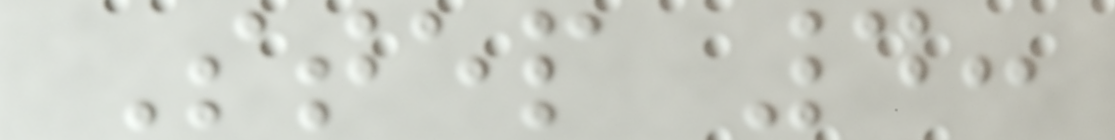Step 4:
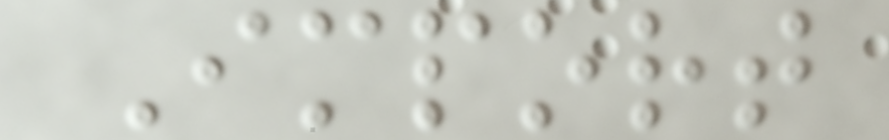Import
